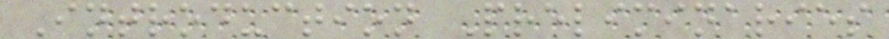Introduction Preliminaries
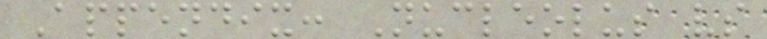Appendix: Nucleolus vs
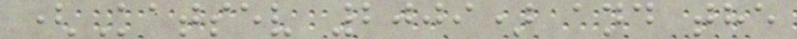(Katsev 2009) and the
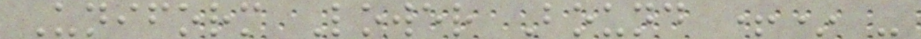Uniform Lower Bound +* -
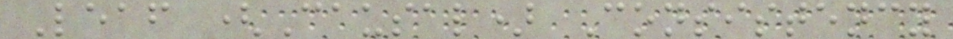Leaf (Causal) Consistency
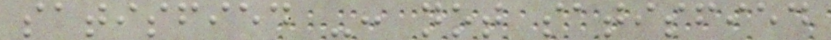satisfied -: not satisfied
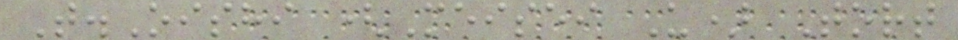T.Oishi (Meisei U) Tort
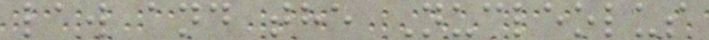law and the Nucleolus
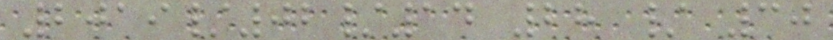2019/02/14 28 / 30
